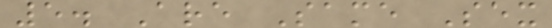5. Are Same Sex
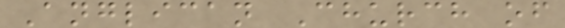Anglican Church of
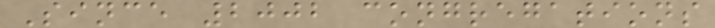Since 2002 congregations
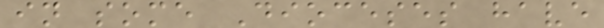in some Dioceses have
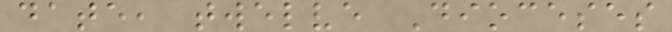date, twelve Dioceses
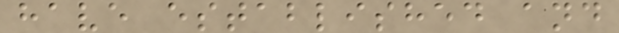have established and
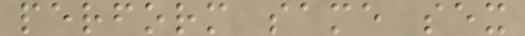perform same sex
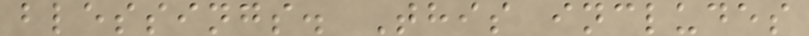blessings. This includes
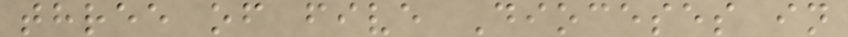three of five Dioceses in
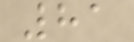81
